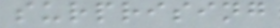surprising
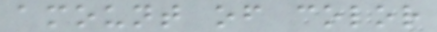amount of color
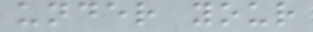under your
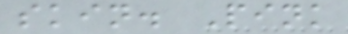skin. Pink
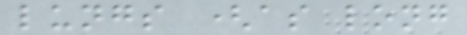lungs (as long
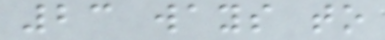23 ways to
